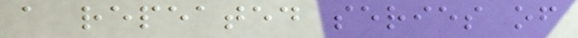a repeated series of
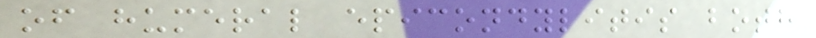of humeral epicondylitis both
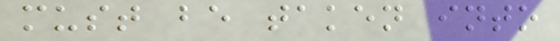must be taken into
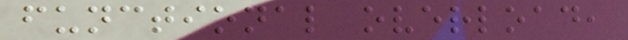functional overload,
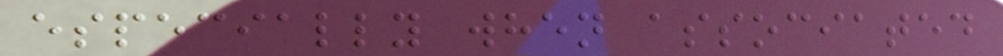especially when associated
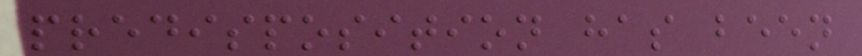predisposition has been
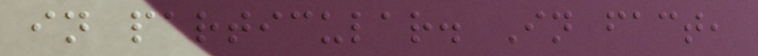in particular. In fact,
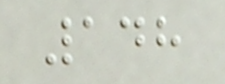148
